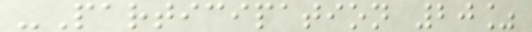-Participation 20%
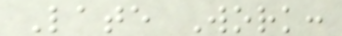Late Work:
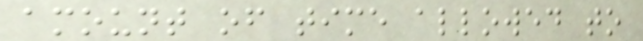amount of time allowed to
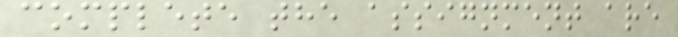complete the assignment are
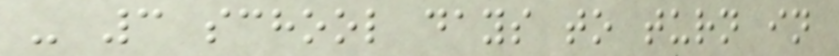- 3 school days to turn in
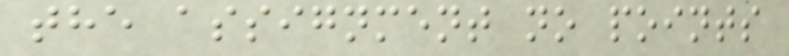the assignment no points
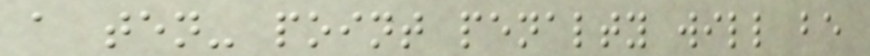a ten- point penalty will be
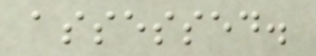assessed.
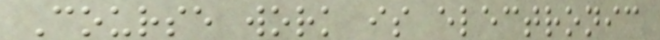Course work is electronic
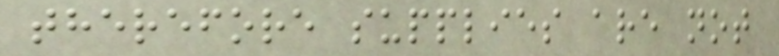therefore supplies are not
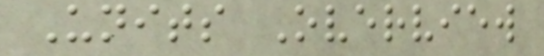Units Overview
